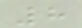8
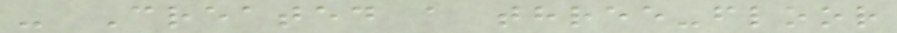- Created a three-floor
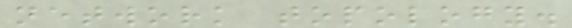network topology.
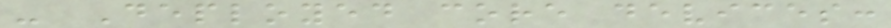- Deployed core devices:
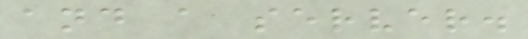and a server.
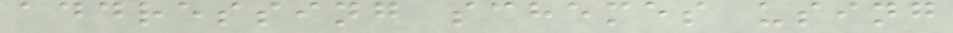addressing schemes using
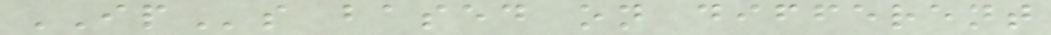IPs based on different
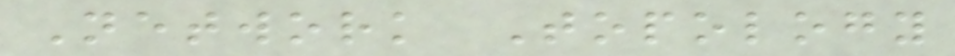Network Topology
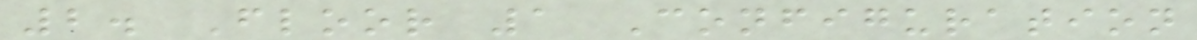2. Floor 1 Configuration
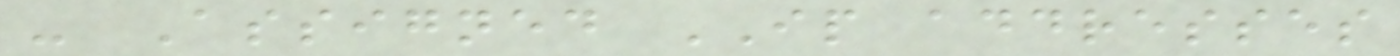- Assigned IP addresses
